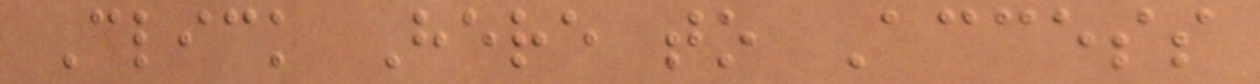Click Here to Access
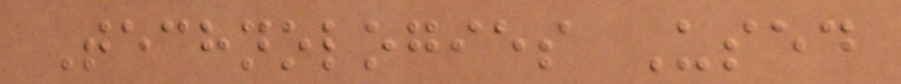Technologies Used
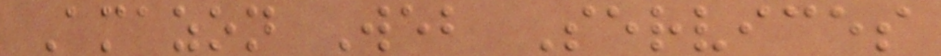Amazon Web Services
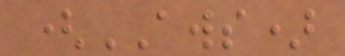(AWS)
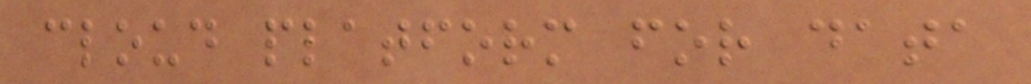cloud platform for data
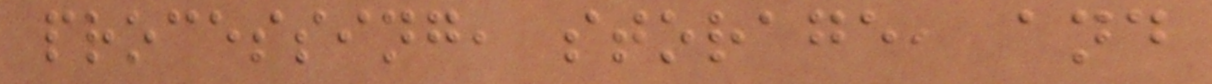processing, storage, and
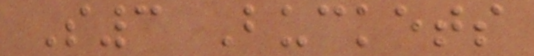S3 Buckets
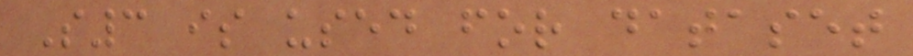S3 is used for dataset
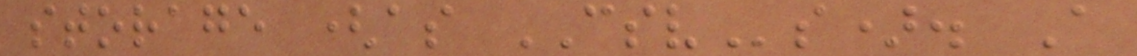storage (as CSVs). A
